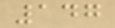147
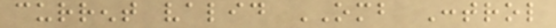current valid OMB Control
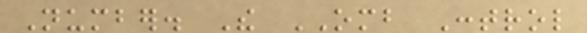Number. The OMB Control
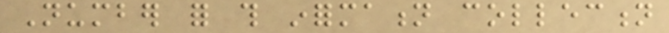Number for this information collection
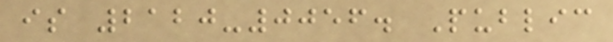is 2120-0056. Public
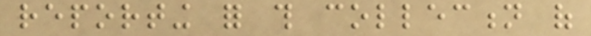reporting for this collection of
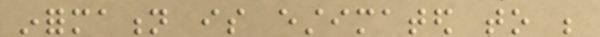information is estimated to be
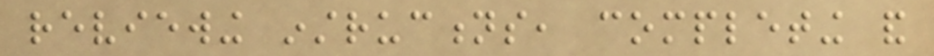reviewing instructions, completing and
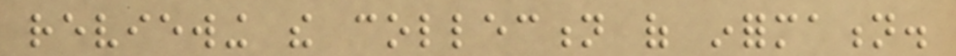reviewing the collection of information.
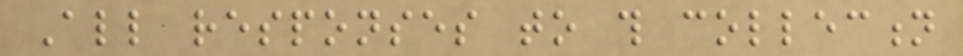All responses to this collection
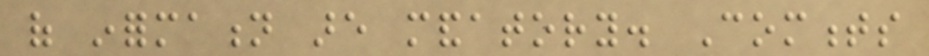of information are mandatory. Comments
